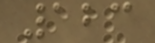123
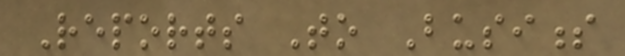Reports To Business
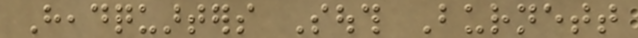Headquarters South Burnett
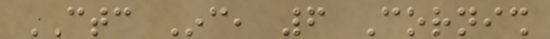CTC Inc, 6 Cornish
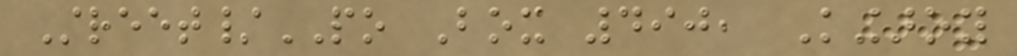Street/PO Box 490, Kingaroy
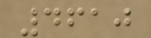4610
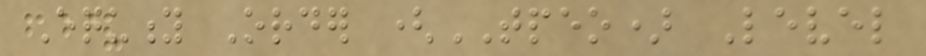Equity Order (TPEO) Level
